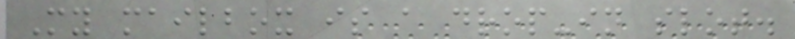My mailbox is a drop-in slot.
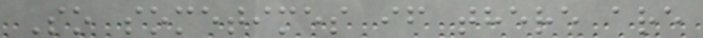So sometimes if there are
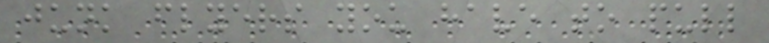junk flyers you have to pull
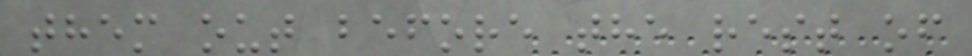them out before the rest of
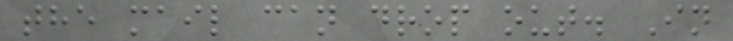the mail can drop out. In
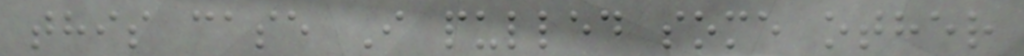this case I pulled some other
